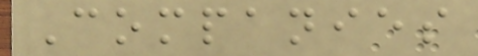Companies
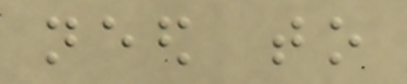need to
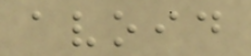avoid
